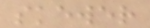skewer
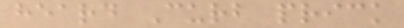heard Curb prick
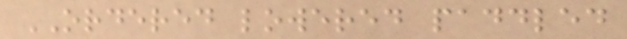ORDERED lowered paddled
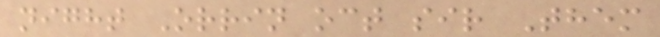night Orrin oct sir Them
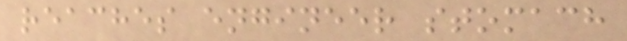reaches engineer stomach
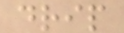drip
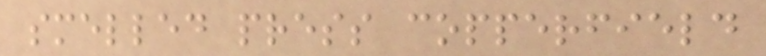smelled press copperfield
